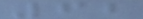62
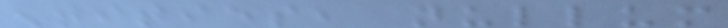entities, nullum
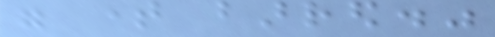were time barred."
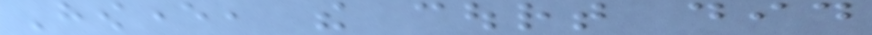However, the court did
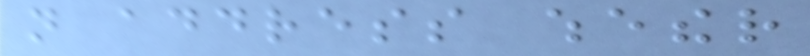not address whether
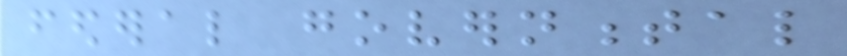federal governmental
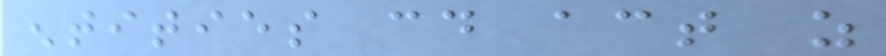entities could act as
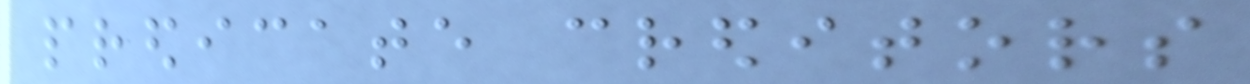predicate creditors
